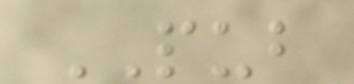PUB
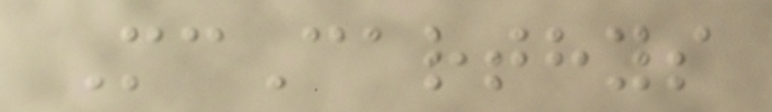McCarthys
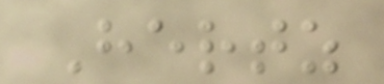Hertz
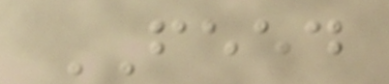FEED
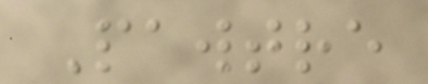Pawtre
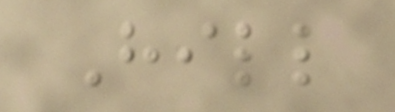Hill
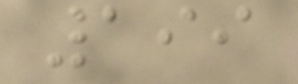199
